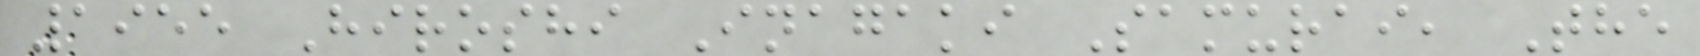1955 Hiroshi Inagaki Samurai, The
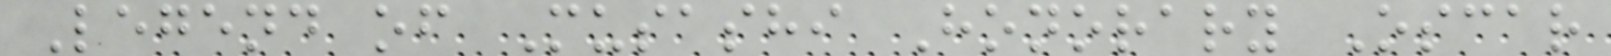Legend of Musashi Honorary Oscar
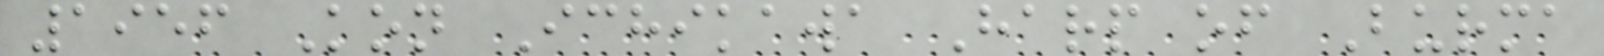1956 Kon Ichikawa Harp of Burma
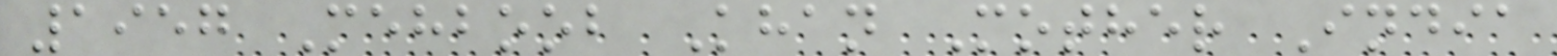1957 Mehboob Khan Mother India
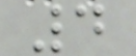4
